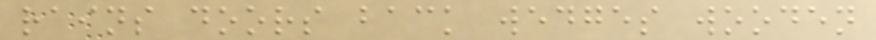rains doors back wedges wooden
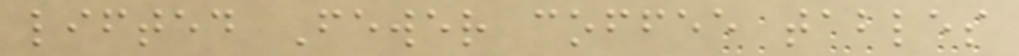lifted Fewer coffee tables
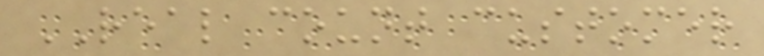REAL count customer
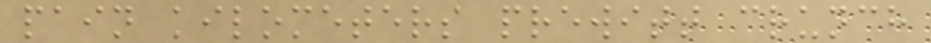pain kilometers prewitt crunch
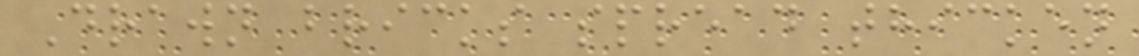Drawn bricks spread thicken
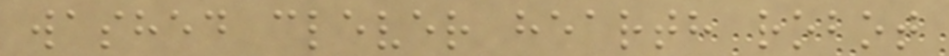washed clever hearth robot
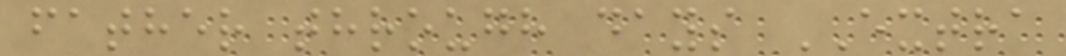father through days EXTRA
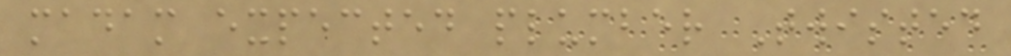madam expected plumber Twisted
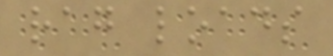rag loads
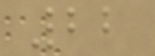22
